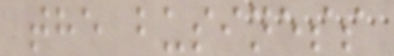the business
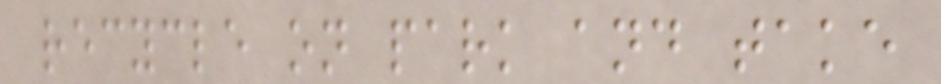recycle on park and take
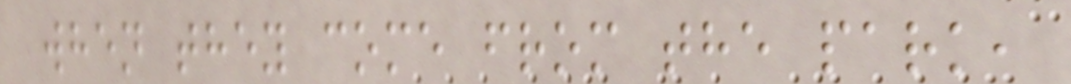when they come from the park,
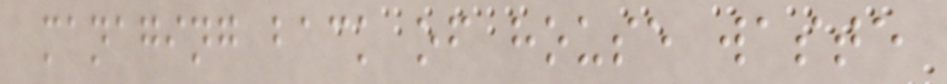managing back of house waste
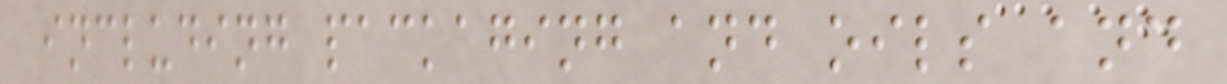including packaging and oils and
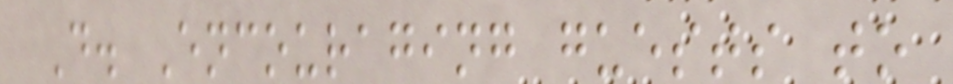D. Encouraging guests to
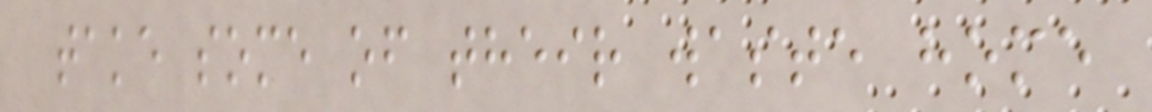take some of their waste home
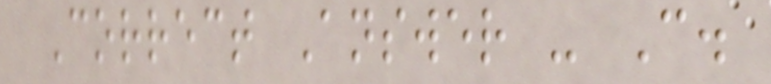Correct Answer - C.
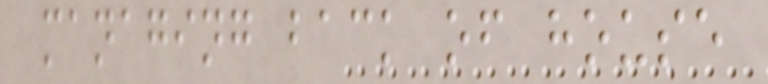managing back of house
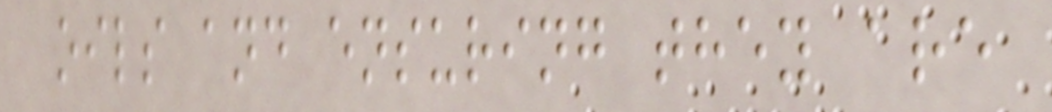oils and ensuring they are
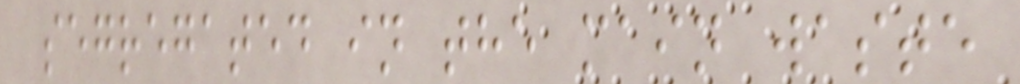segregated in the main waste
